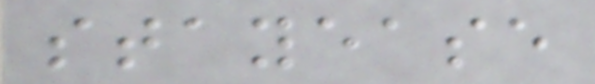stayease
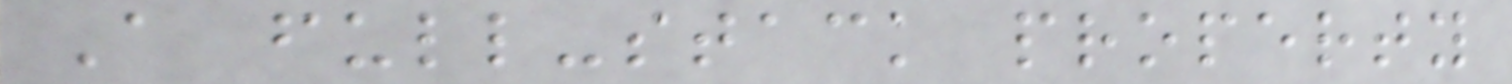A full-stack property
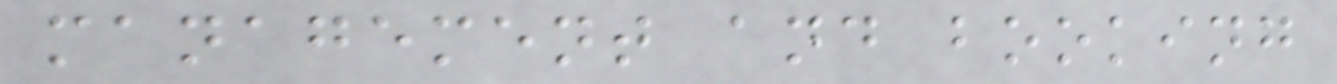management and booking
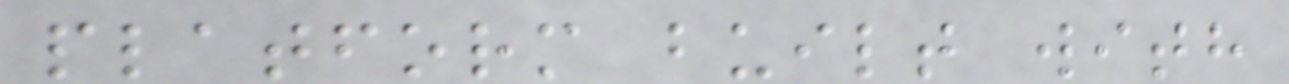platform built with
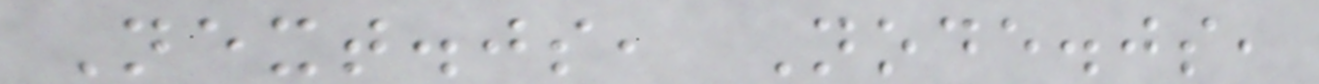Next.js, Node.js,
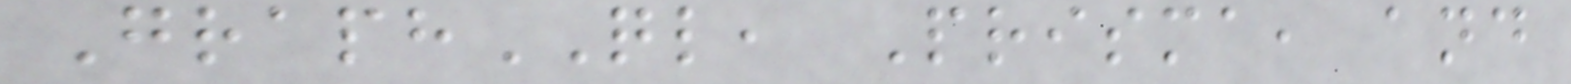GraphQL, Prisma, and
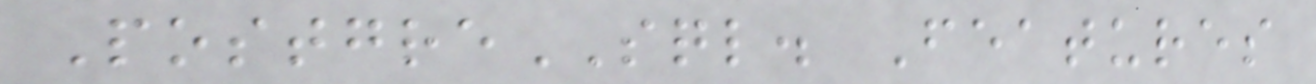PostgreSQL. Features
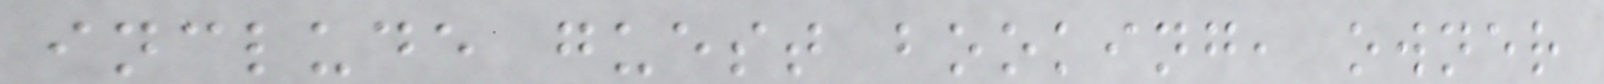include guest booking, owner
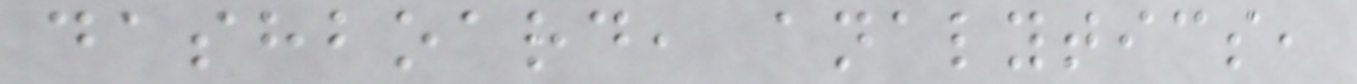dashboard, analytics,
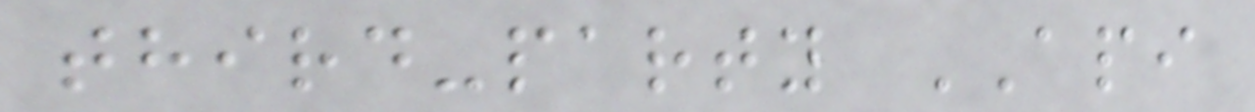third-party API
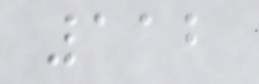112
